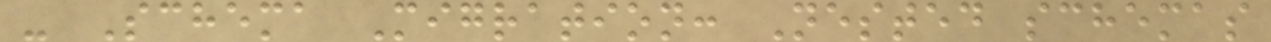- Schema Migration: Nested schemas
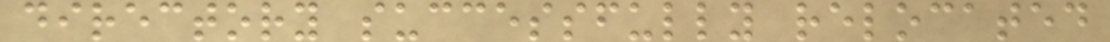directory successfully relocated
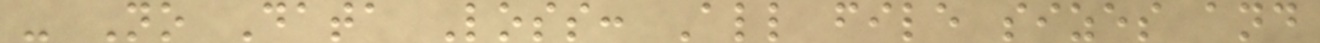- No Data Loss: All file sizes and
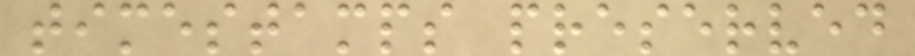timestamps preserved
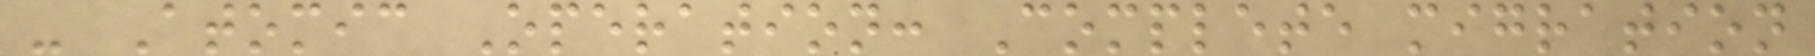- Atomic Operation: Complete migration
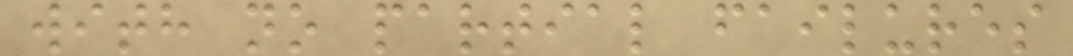with no partial failures
